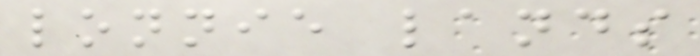lonnie lands
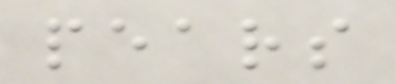pears
